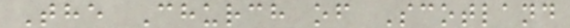The Church of Scotland
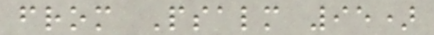from Psalm 95)
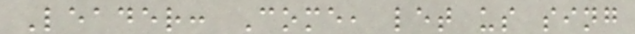Leader: Come, let us sing
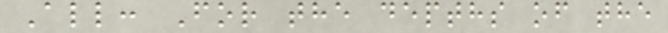All: For the depths of the
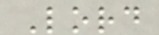Lord
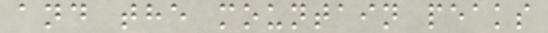and the mountain peaks
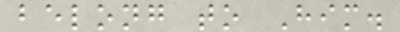belong to Him.
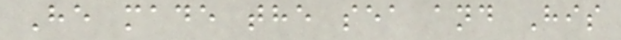He made the sea and His
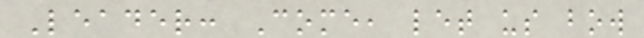Leader: Come, let us bow
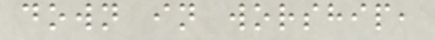down in worship,
